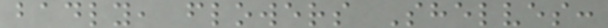badly, flowers Shelves:
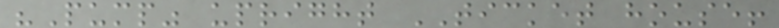"Pump" upright TICKET house!
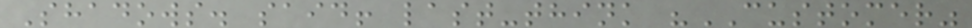Shadows. said! last-think "CUSTOMER"
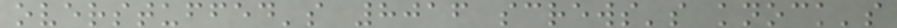overstuffed's 8016 screws's knock's
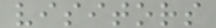visitors
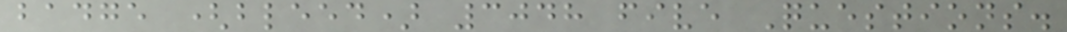badge (bleed) 3048 five Questions.
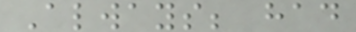Always; had
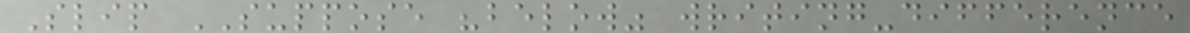Slip SUPPOSE "below" writing-difference
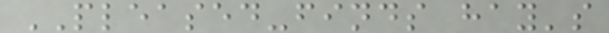PLEASED-finds hay's
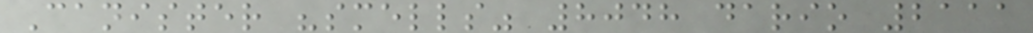Canister "smells" 8048 dario 2111
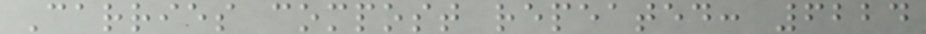Carries compost repeated: 6224
